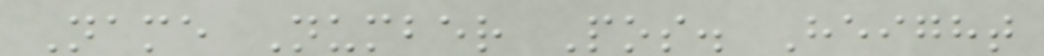Name Number Pos. Height
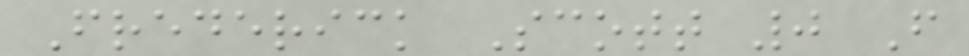Frederick Scott 0 F
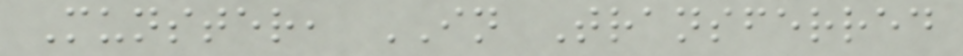Munster, IN Transferred
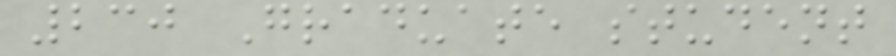230 Graduate student
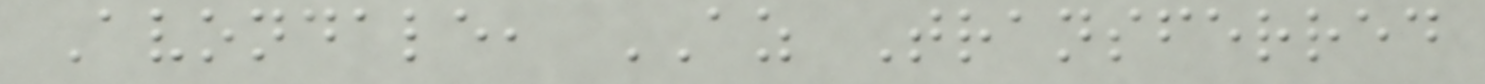Avondale, AZ Transferred
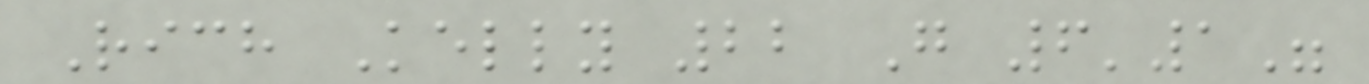Rich Kelly 22 G 6'1"
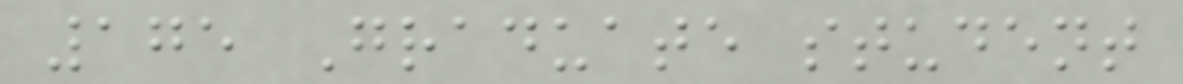175 Graduate student
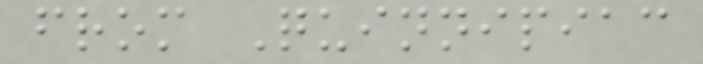from Quinnipiac
